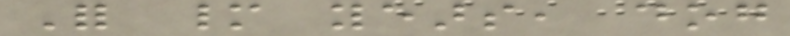For many years, dog
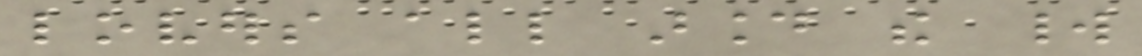lovers all around the world
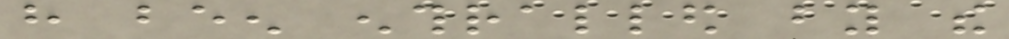have been enthralled by the
